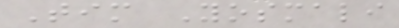Tim Yosmali
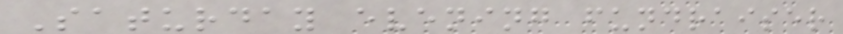Saturday evening fundraiser
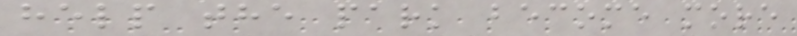help the park become more
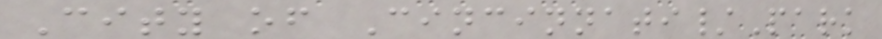City of Cincinnati/Park
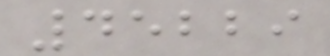45229
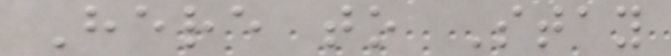Here to Stay
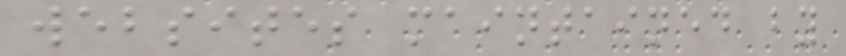websites maintained by
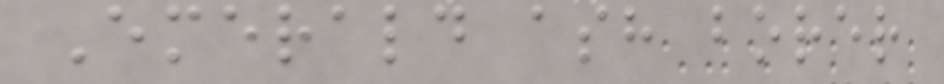Emerald ash borer
